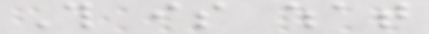This is what
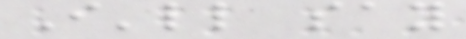I'll say
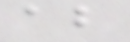about
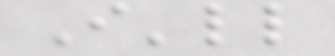I'll
